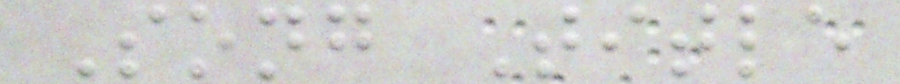Song Title
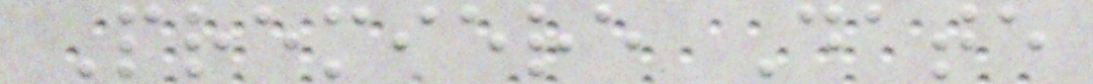Premiere Date
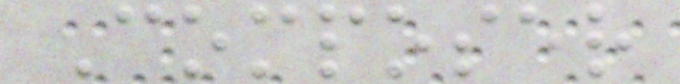Composer
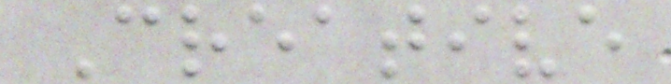Creative
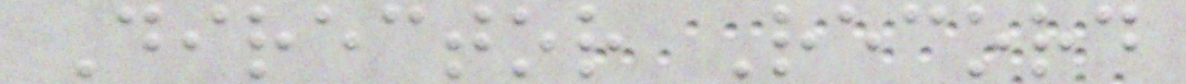Director Record
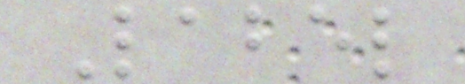Label
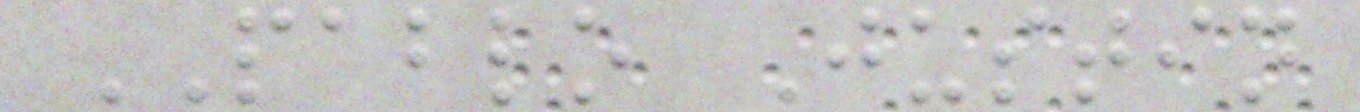PABLO Justin
